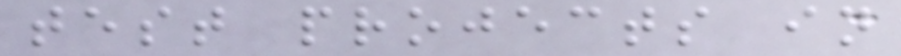test projects in
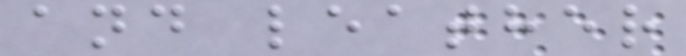and leather
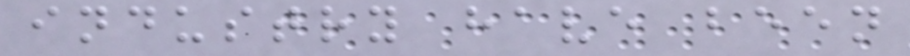industry have been
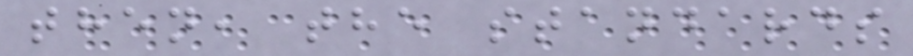then, the standards
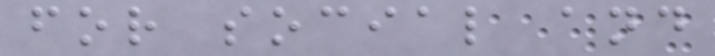for social and
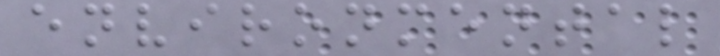environmental
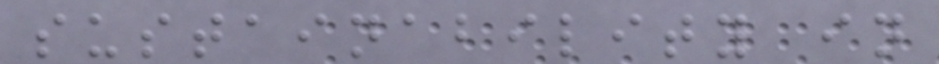sustainability in
